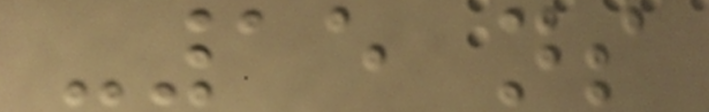-15 ns
